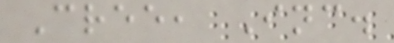Cree, Inc.
